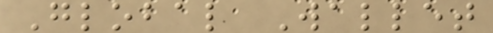Global Wallet
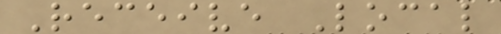Receive Local
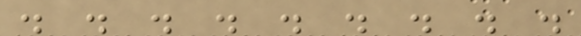. . . . . . . . .
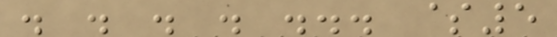. . . . ... $5
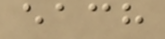each
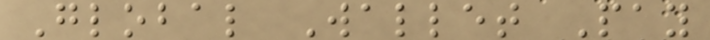Global Wallet Pay
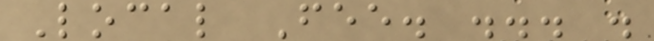Local Fee. ... .
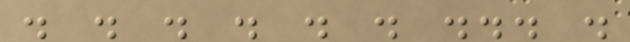. . . . . . ... .
